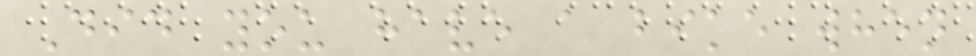Did you have a bike when
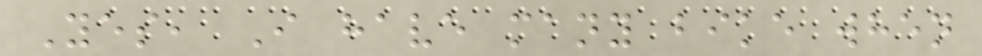Yes, I have many bike when
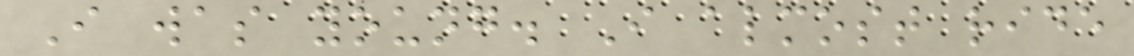I was young. I almost ride
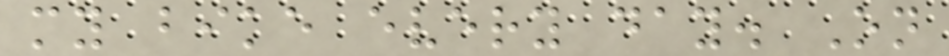my bike every day. On
